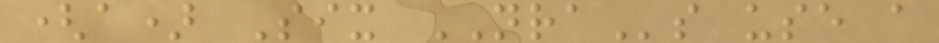(a) Six NRAs use a
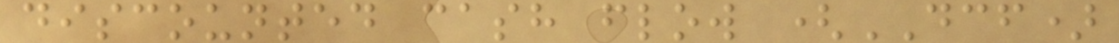discounted cash flow (DCF)
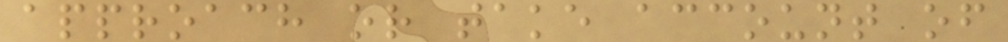approach or take account of
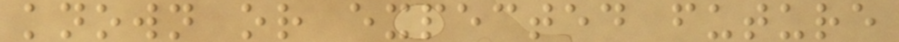known or expected future
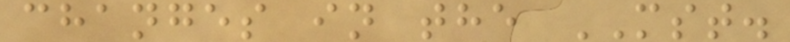changes in the MST.
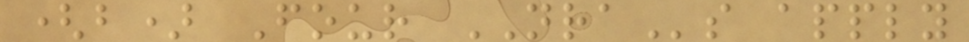(b) Four NRAs apply
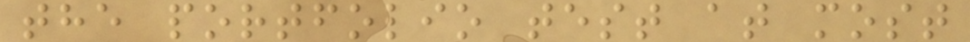the portfolio test at most
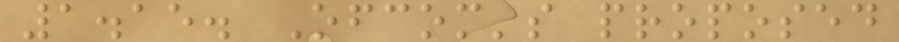1.15. Ofcom's proposed
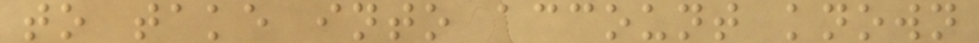to take into account known
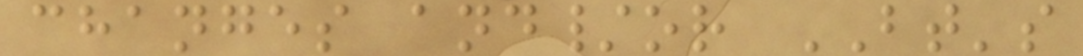changes and/or BT's
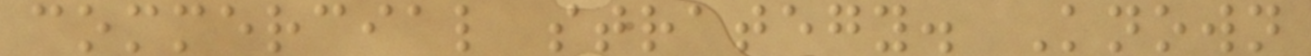commercial strategy. Known
